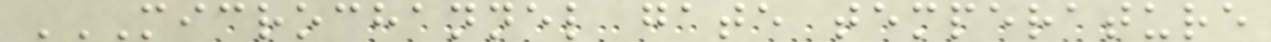MICROCHANNEL GATE TEMPERATURE
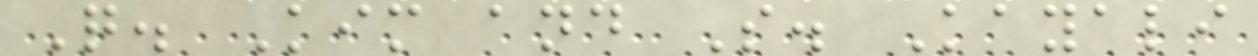Q. Kim and S. Kayali
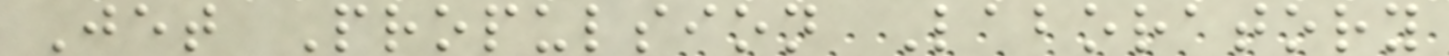Jet Propulsion Laboratory
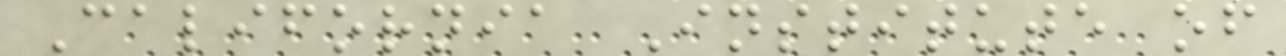California Institute of
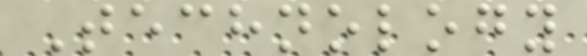Technology
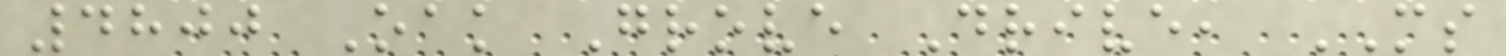4800 Oak Grove Drive, MS
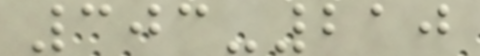303-210
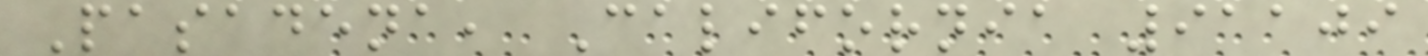Pasadena, California 91109
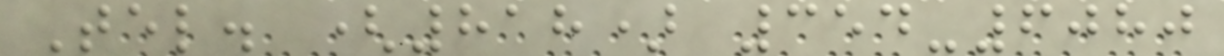Tel. (818) 354-6080
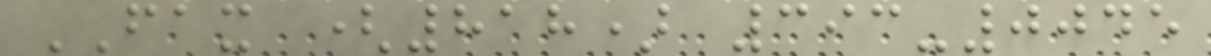FAX (818) 393-0045
